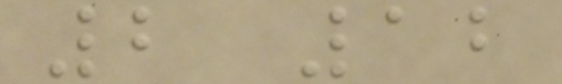2 12
